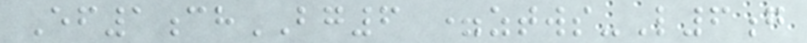Ef1chBG6 =ztws-L6g
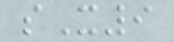sX9
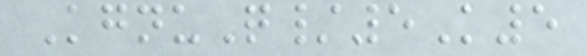KgnuQ/5K5
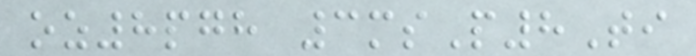oz8pgh 3msP8Ti
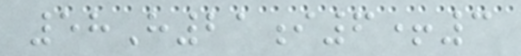58H21i6+3
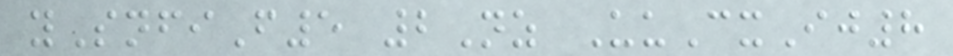ySnfiF5 2Nz UuCxIj8
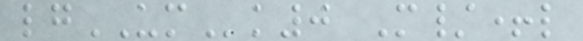lgUMk0 M/+l
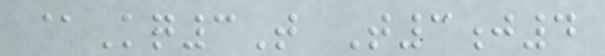@Kq3T T3j4
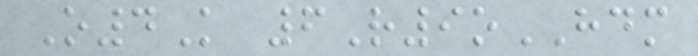O4K 6R9oHDM
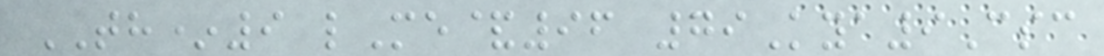TH*9 lMe&96 79Kya9Csc
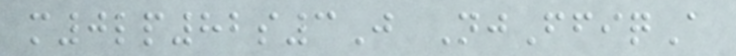m0lp82s3J NjFfiqA
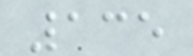135
